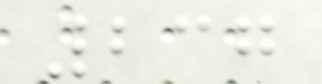237
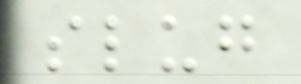slug
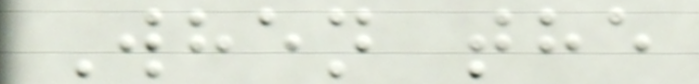When the
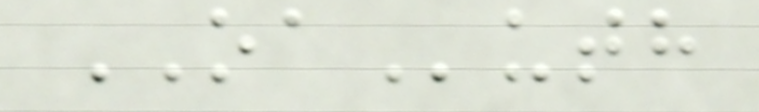OAuth
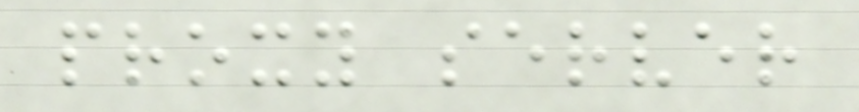proxy server
